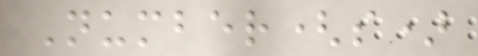Number(s)
